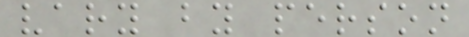vary by person
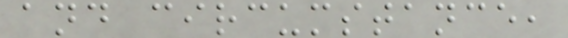and circumstance,
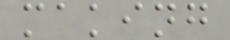making
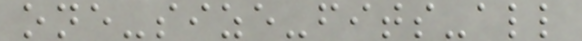one-size-fits-all
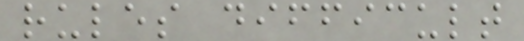rules difficult
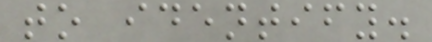to identify.
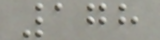178
